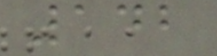142
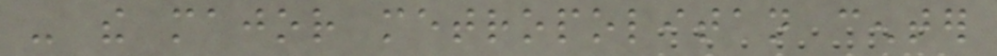- the major metropolitan center
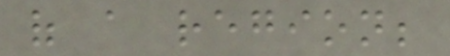of a region;
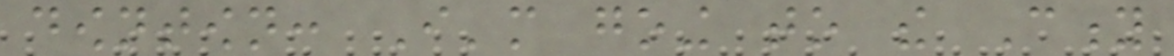downtown: I'm going to the City
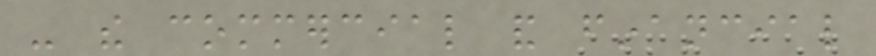- the commercial and financial
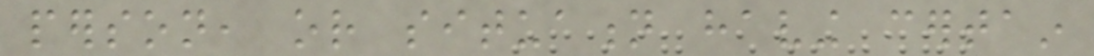person, or situation having certain
